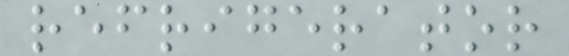refrigerator
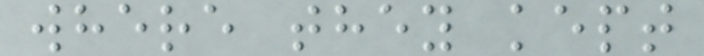where they kept
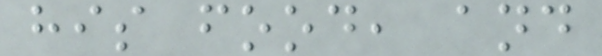his food, and
